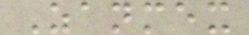Zanmex
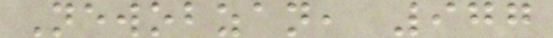Newobzan, 977
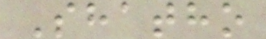Shatho
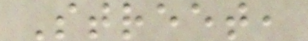Street,
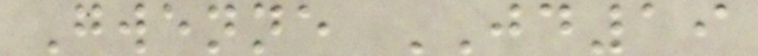Gwenne JD19
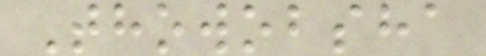Thowobsha
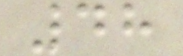48
